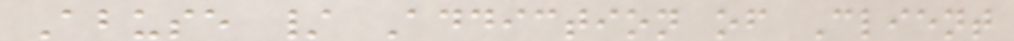Abuse / Addiction of Client
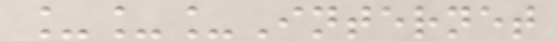___Internet
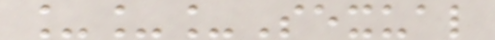___Sexual
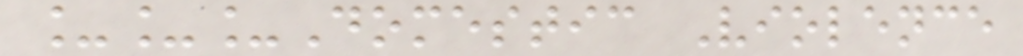___Domestic Violence
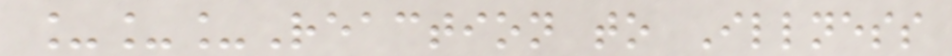___Reaction to Illness
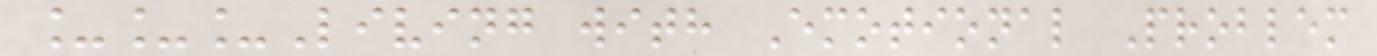___Living with Emotional Problem
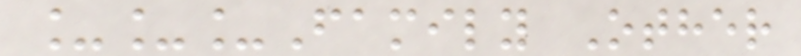___Family Other
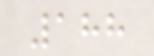188
